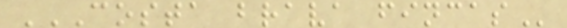COSTA BRAVA FINCAS
